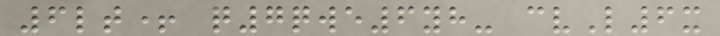6lt+ q7qwe6yh- cvL6x
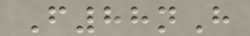F88nH
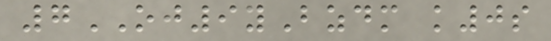7OJ9yBzdm k0s
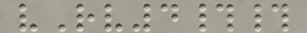vRv4##
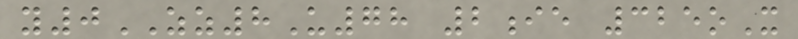y0ZZ8U78 2ie 325oX
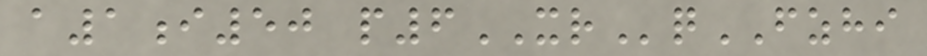a1i50 p6XRqFZHI
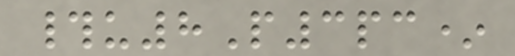#u8P3pc*
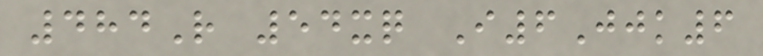484R 54xq I6Jjk6
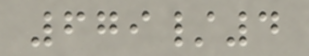679/4
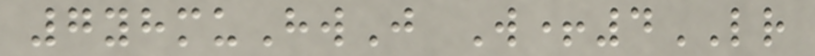7yhmuHwJ W+4LR
